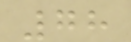78
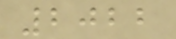2022
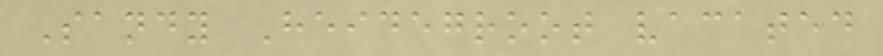Sandy Heidegroot vacated
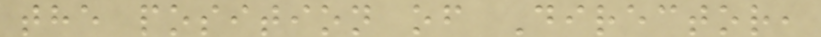the position of Director,
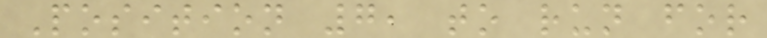Position 7, to run for
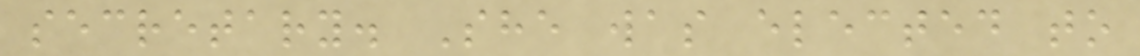secretary. She was elected to
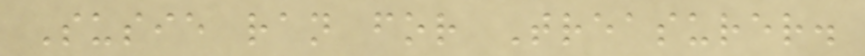Susie ran for Treasurer.
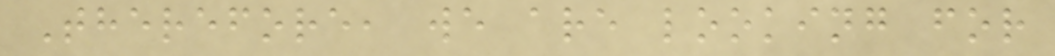Therefore, we are looking for
